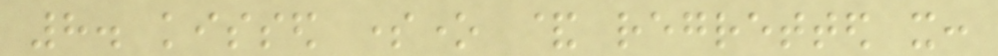8. kissed someone & regretted it:
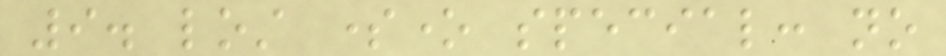9. lost someone special: no
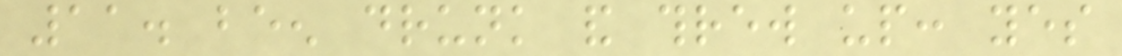11. been drunk and threw up: yes
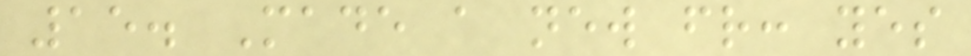15. Made a new friend: yes
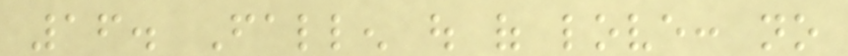16. Fallen out of love: no
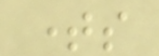times
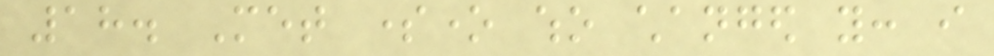18. Met someone who changed you: i
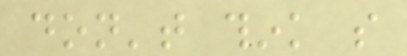don't think so
